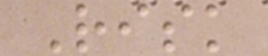Risk
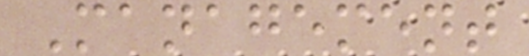Management
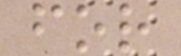for
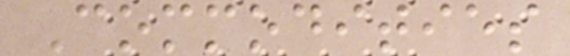Commodities
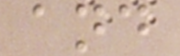and
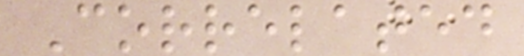Correlated
